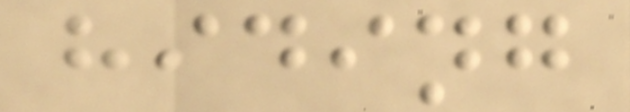hiding
